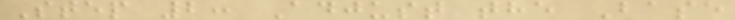Step 2: Adjust the Base
